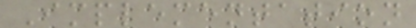Implementation
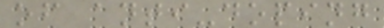of anti-doping
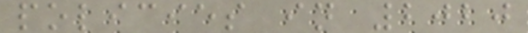policies in 2020
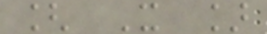[ X ]
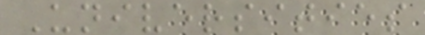Universities
